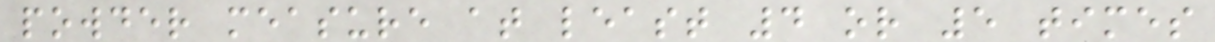powder measure at least 4 or 5 times
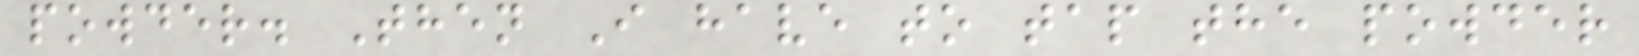powder. Then I have to tap the powder
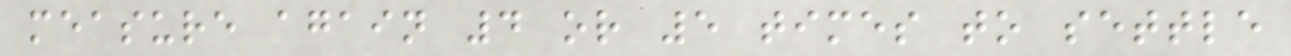measure again 4 or 5 times to settle
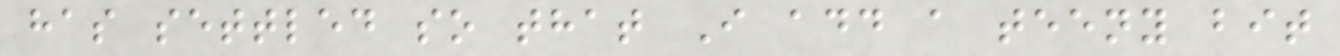has settled so that I add a teeny bit
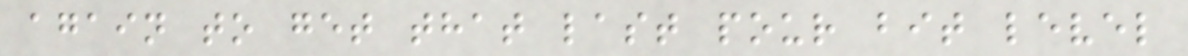again to get that last pour bit level
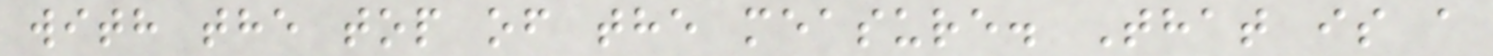with the top of the measure. That is a
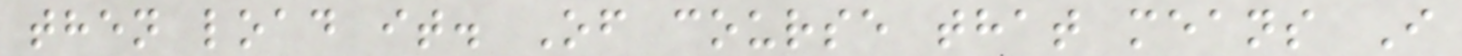then load it. Of course that means I
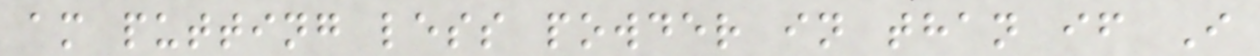am putting less powder in than if I
